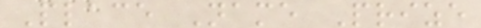Place Name Prize
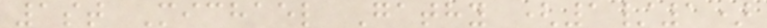1st Michael Gathy (1/1)
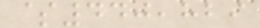$440,829
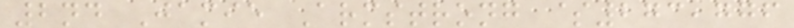2nd Jamie Armstrong $273,776
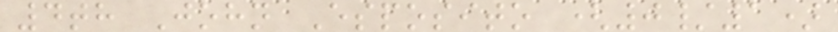4th John Esposito (0/1)
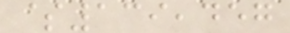$139,457
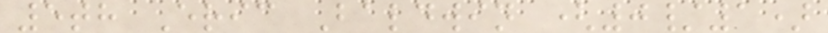5th Eric Baldwin (0/1)
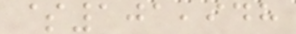$101,948
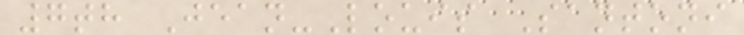7th Jean-Louis Santoni
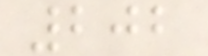202
